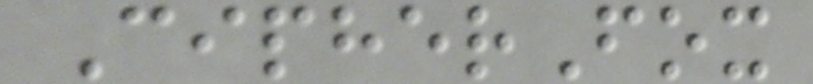CipherFox
